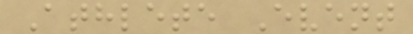Athlete Event
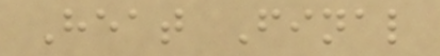Heat Final
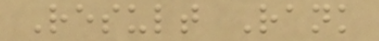Result Rank
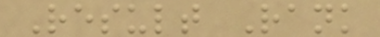Result Rank
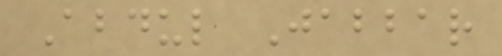Abdul Jabbar
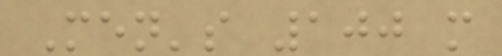Men's 100 m
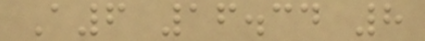A6 16.34 8
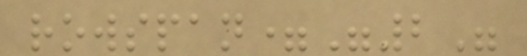rowspan="2"
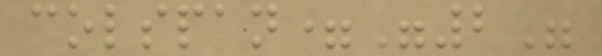colspan="2"
